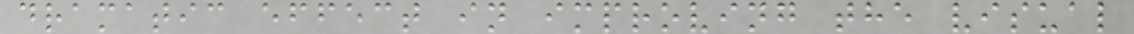dramatic effect in improving the visual
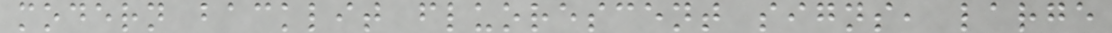modern backlit fluorescent signs, large
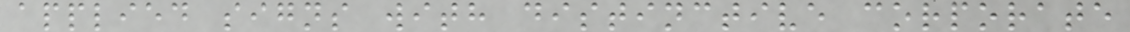applied signs with distinctive corporate
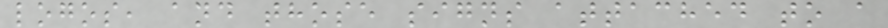logos, and those signs attached to a
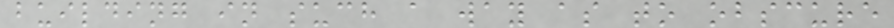building in such a way as to obscure
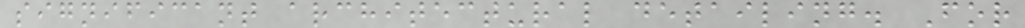significant architectural detailing. For
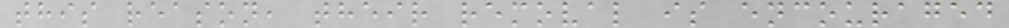this reason, their removal is encouraged
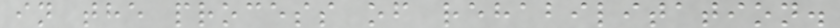in the process of rehabilitation.
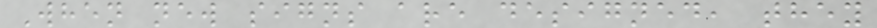When new signs are designed, they
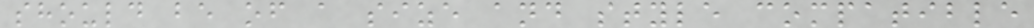should be of a size and style compatible
